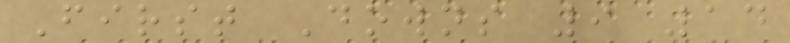First Downs 9 14
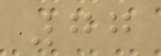77
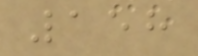158
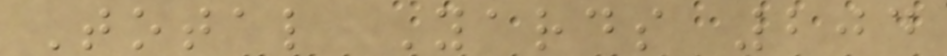Total Yards 204
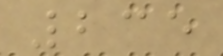235
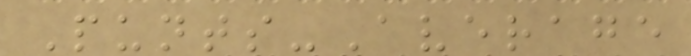Punts-Average
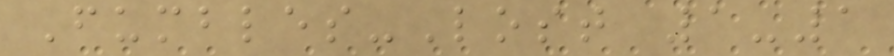Fumbles-Lost 1-1
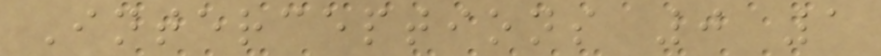Interceptions 0 1
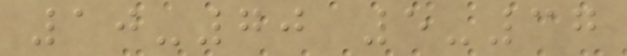10-70 5-37
